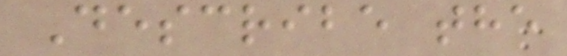Describe the
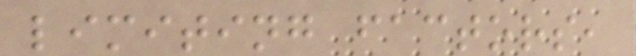limiting factors,
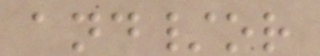and/or
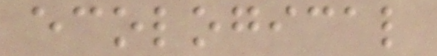ecological
